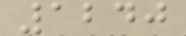1240
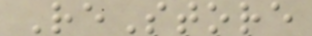ReStore
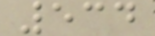534
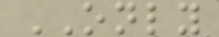ONLY
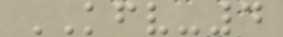KFV-4
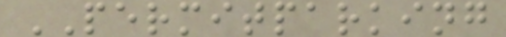PERMITPARKING
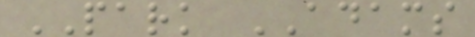PARK ADAMS
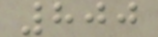800
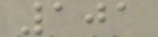101
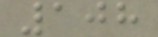108
